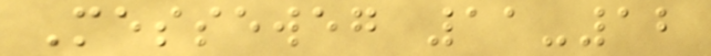Messeweg 11-12
